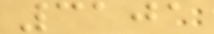3101
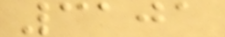3101
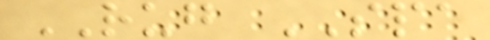RUG SPA
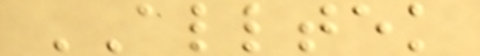ALLTEK
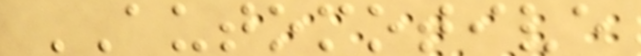AUTOMOTIVE
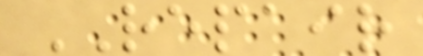REPAIR
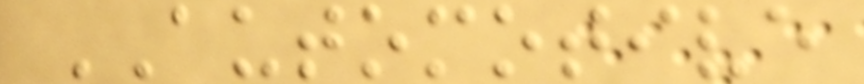AUTOMOTIVE
